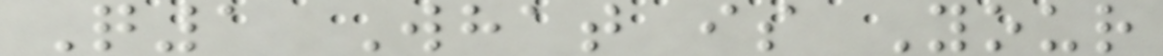Q1 What is Your
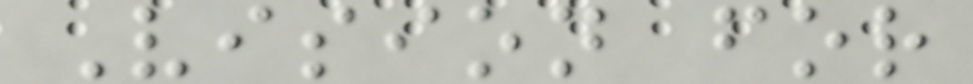Vision for
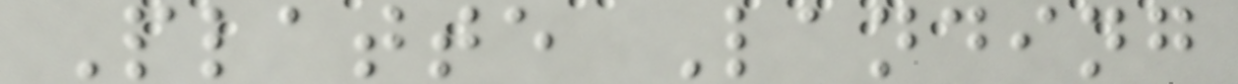Platte Landing
